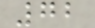72
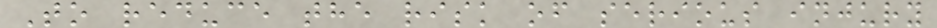To reduce the risk of serious injury
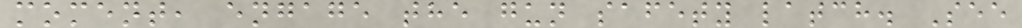moment, engage the gun safety latch. See
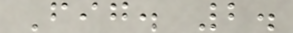Fig. 2.
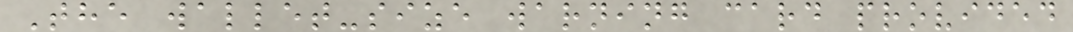The wallet-size warning card provided
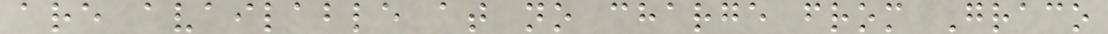are available at no charge from Graco
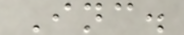Inc.
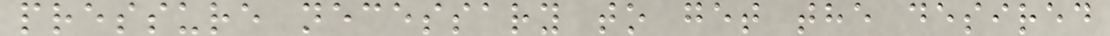pressure necessary to get the desired
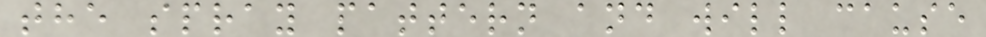the spray pattern and will cause
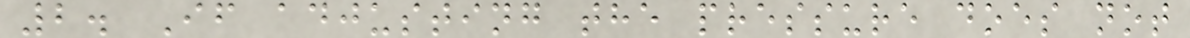2. If adjusting the pressure does not
